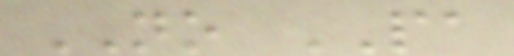NO PA
